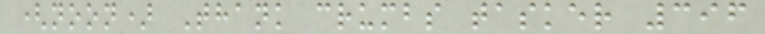(noon) Thank crumbs tasker 396
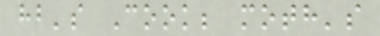hb's Cook; moth's
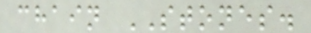chain STONES.
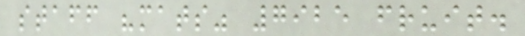staff "mats" 7925 fruit.
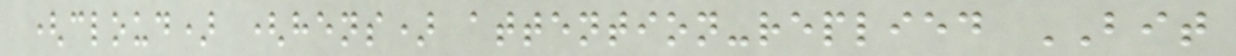(cloud) (hens) attention-replied BIT
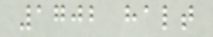1702 halt
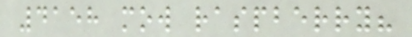4158 mow raspberry?
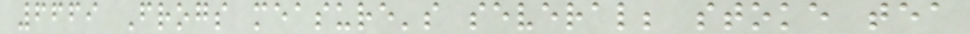6669 Frogs measure's several; stoke tea
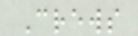Crews
